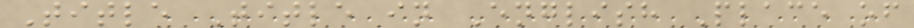Title Title in English Place of
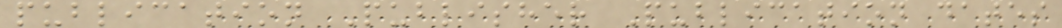publication Publisher Publication dates
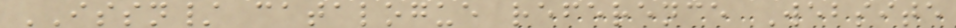ISSN/ catalogue reference Website
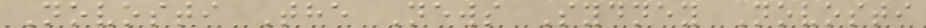Novosti The News Sydney Novosti
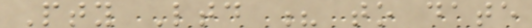Pty Ltd ? to date
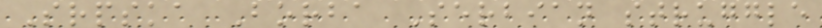Srpska Borba Serbian struggle
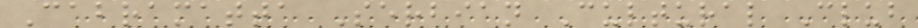Cabramatta Serbian Cultural Club
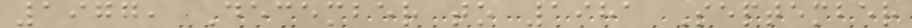1977, December to 1981 September
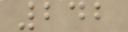242
